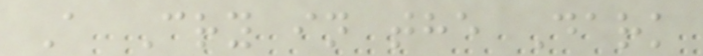A Cry in the Dark
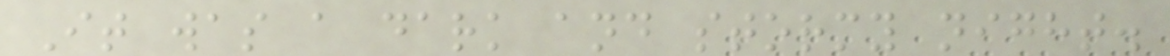It was a dark and stormy night.
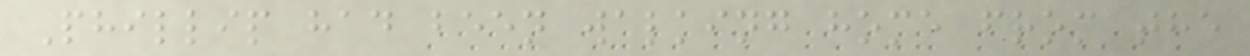Phillip had been walking home from the
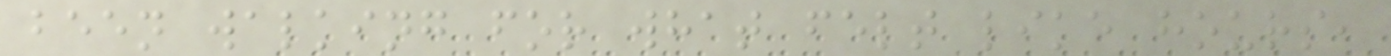been walking for what felt like hours,
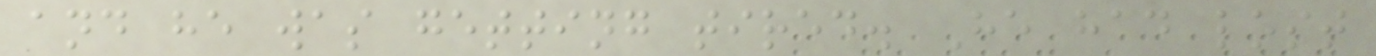and he was getting tired. He had lost
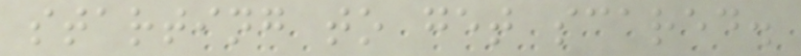starting to get scared.
